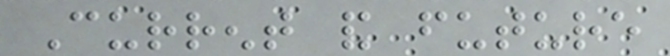Current and future
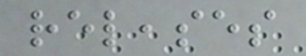releases
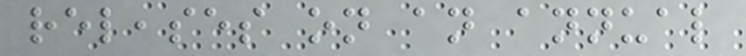releases on an annual
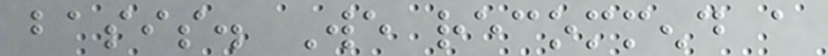basis. We recommend a
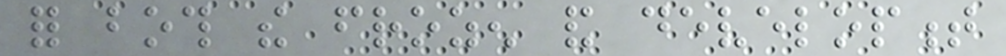for both the frozen and development
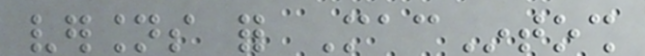versions for MacIntosh
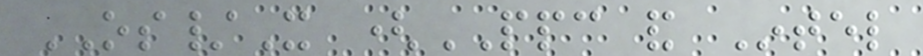OS/X (PPC and Intel
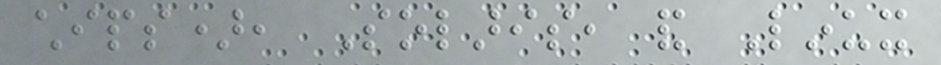chips), Solaris, and Linux
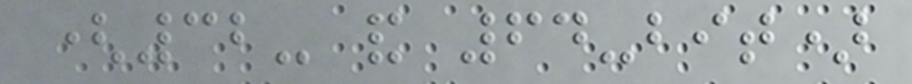(32- and 64-bit)
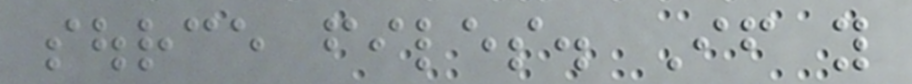source files. If you
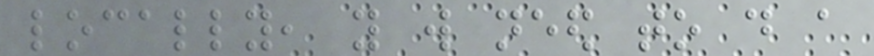locally, you will need to do a
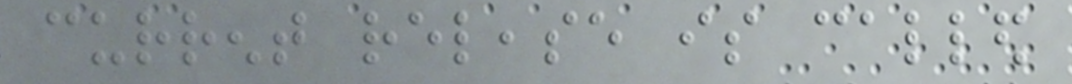current release is called
